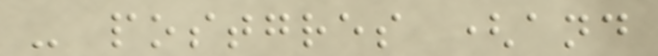- postgres (and
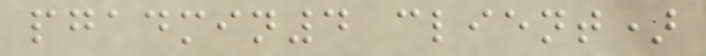pgadmin4 client)
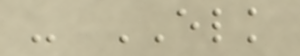- ELK
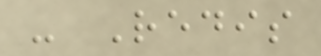- Redis
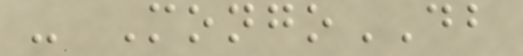- MongoDB
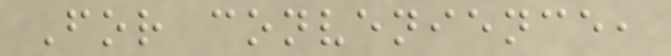For convenience,
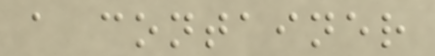a container
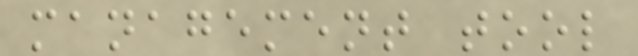management tool
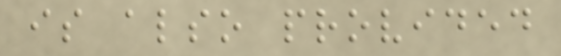is also provided
